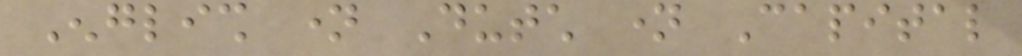English name Dutch name Capital
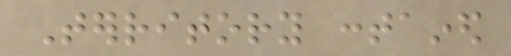Territory contained
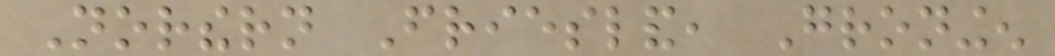Northern Friesland, Groningen
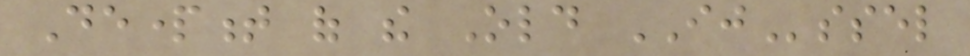Department of the Old IJssel
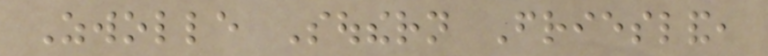Zwolle Southern Friesland,
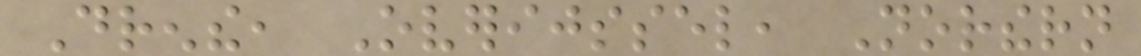Drenthe, Overijssel, Northern
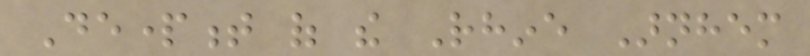Department of the Rhine Arnhem
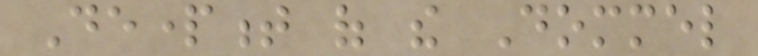Department of the Dommel
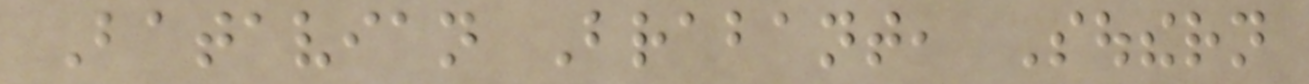Batavian Brabant, Southern
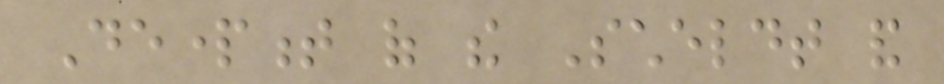Department of the Scheldt and
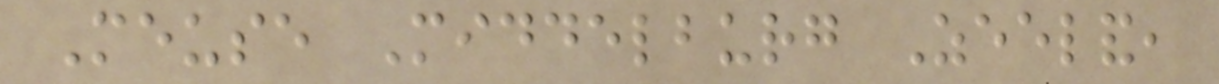Meuse Middelburg Zeeland,
